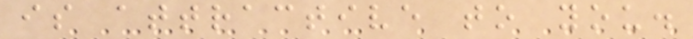is attractive to you.
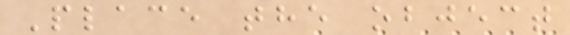Place the object
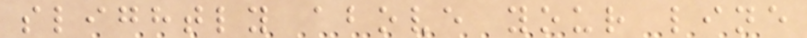slightly above your line
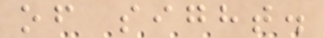of sight.
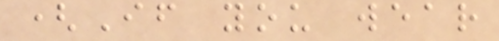(If you wear
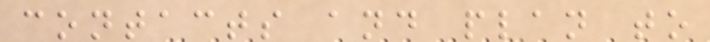contacts and plan to
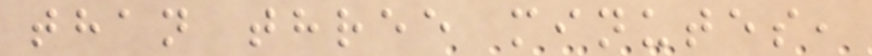than three minutes,
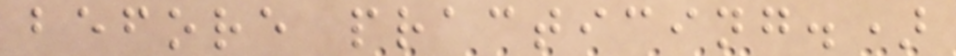before practicing.)
